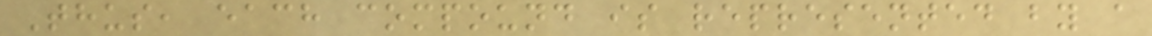Thus, each compound is represented by a
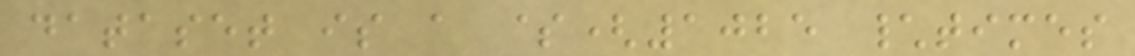dataset is a $(1025 \times
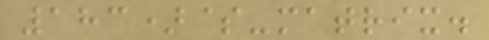183)$-matrix.
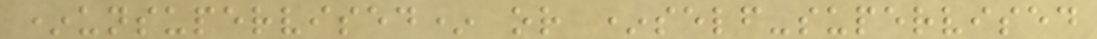*unsupervised* or *self-supervised
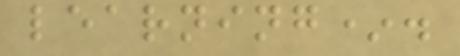learning*.
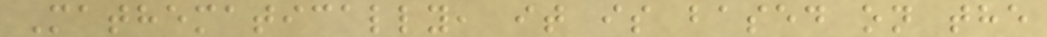Mathematically, it is based on the
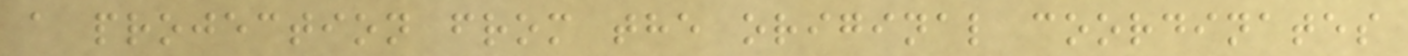a projection from the original coordinates
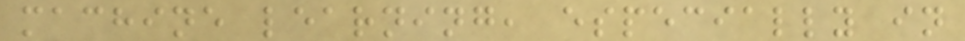machine learning, especially in
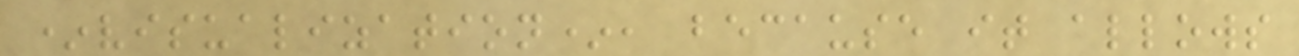*visualization*, because it allows
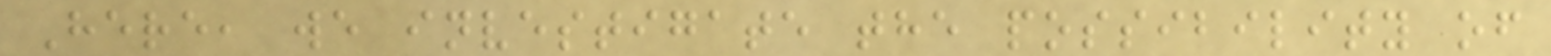Here, we investigate the possibility of
